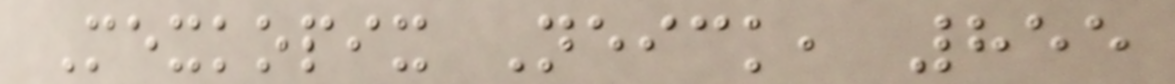Mexkopix Neick, 855
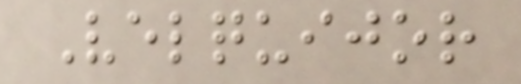Velquijor
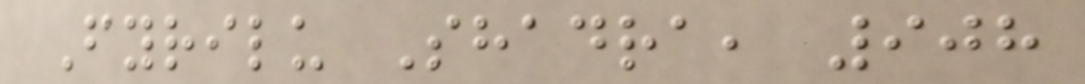Fyrilu Shadra, 908
